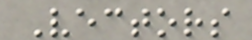Vectors
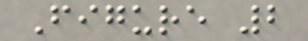Figure 2
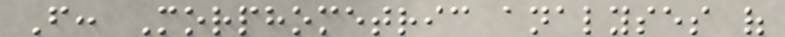From: Morphometric analyses of
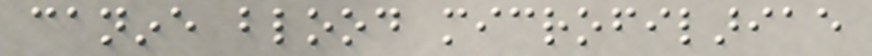canine blood microfilariae
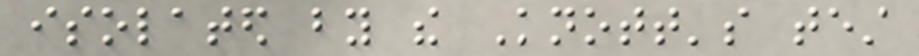isolated by the Knott's test
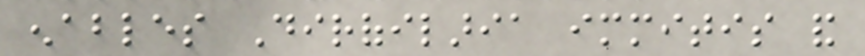enables Dirofilaria immitis and
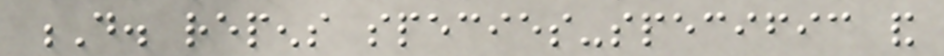D. repens species-specific and
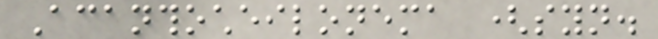Acanthocheilonema (syn.
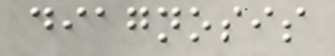diagnosis
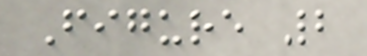Figure 2
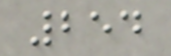254
